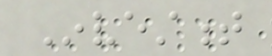Investment
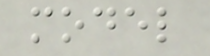model
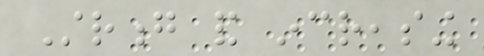Strong and increasing
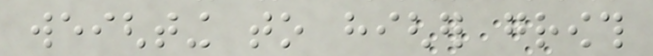weighting to higher growth
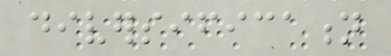diversification
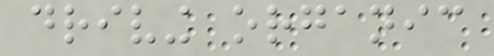driving organic
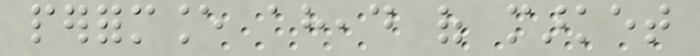performance ahead of market
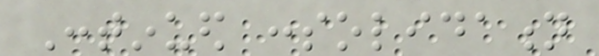Continued consolidation
